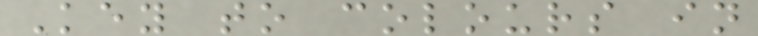Key to colours in
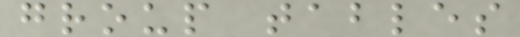group tables
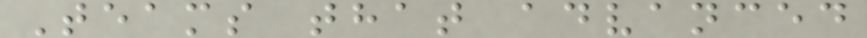Teams that advanced
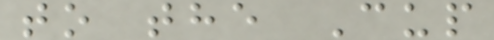to the Cup
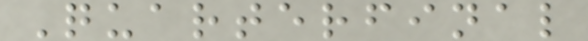Quarterfinal
